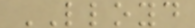LLOYD
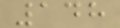148
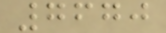7670
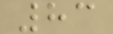83
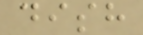dish
